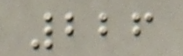226
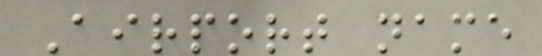Airport name
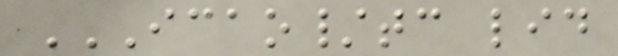ICAO/TC LID
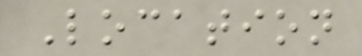Location
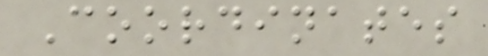Coordinates
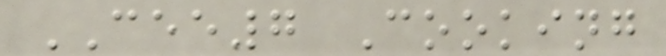CEE7 Cooking
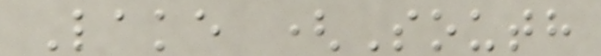Lake (South
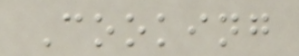Cooking
